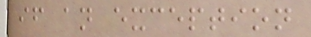if an exception
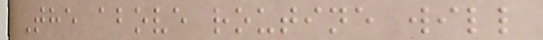The above routine will
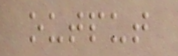output
